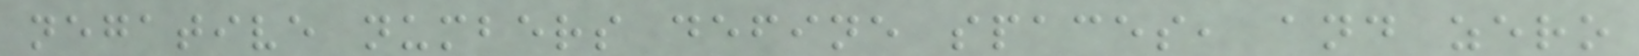negative numbers define spaces, and zero
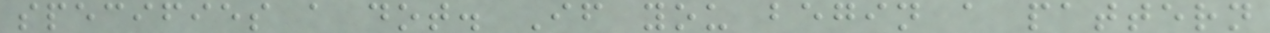specifies a dot. If you begin a pattern
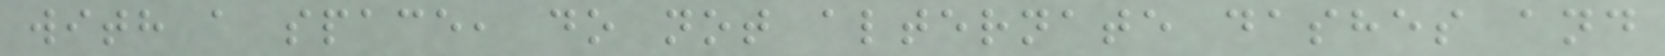with a space, do not alternate dashes and
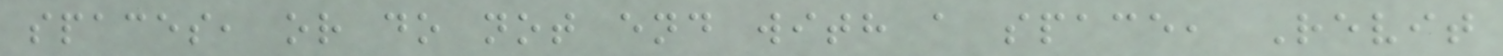spaces, or do not end with a space, Revit
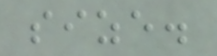size.
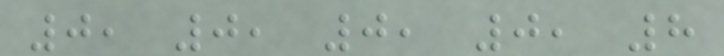0, 0, 0, 0, 8
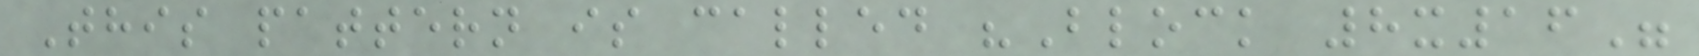This pattern is called "Block 8x16"
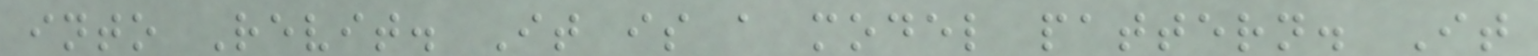into Revit. It is a model pattern. It
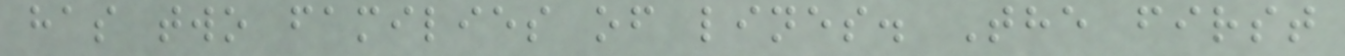has two families of lines. The first
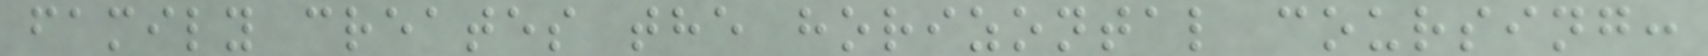family creates the horizontal coursing:
